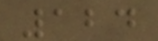124
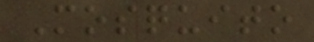Mosquito
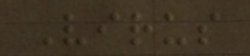Virus
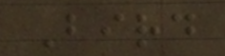Bird
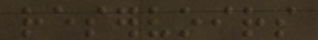reservoirs
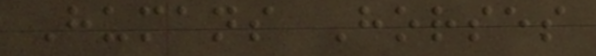Humans Horses
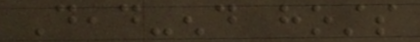Dead-end hosts
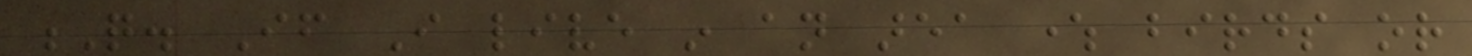Q. If I live in an area where birds or
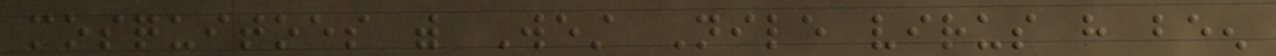mosquitoes with West Nile virus have been
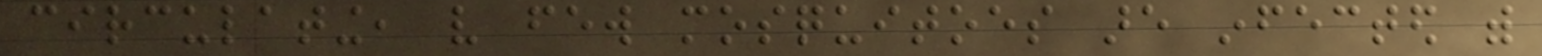circulating, very few mosquitoes are infected with
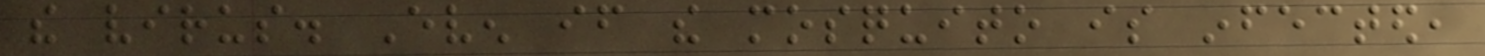the virus. Even if the mosquito is infected,
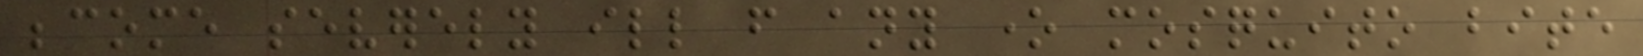become severely ill from any one mosquito bite
